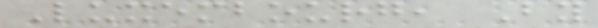Luxembourg, By
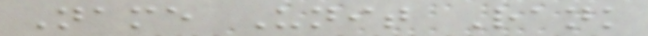Name Unit Rank
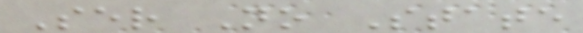Ser No State
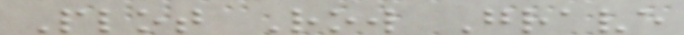Plot Row Grave
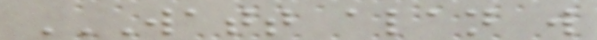WATT ALAN W
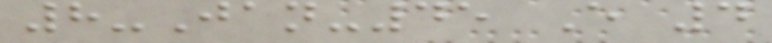8-Jan-45 E 4
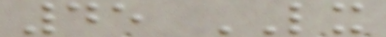45 LX
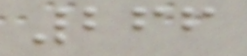266
